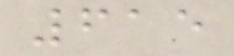615
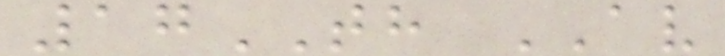17TH AV
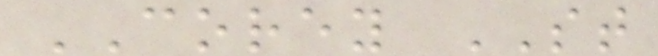COREY ST
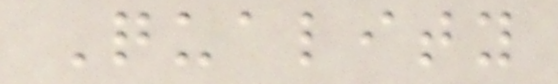Quality
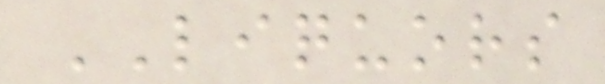LIQUORS
